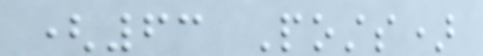(63 Posts)
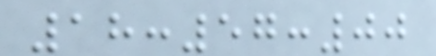18:57:00
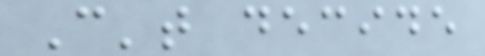Can't decide
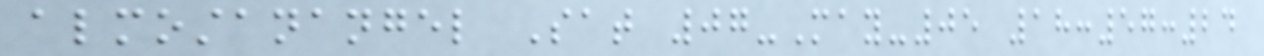almostanangel Sat 07-May-05 18:57:24
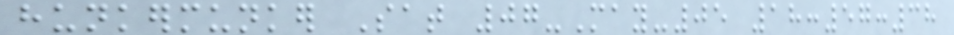hunkermunker Sat 07-May-05 18:57:38
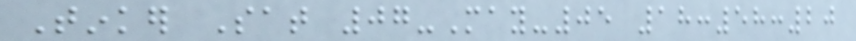Tinker Sat 07-May-05 18:58:20
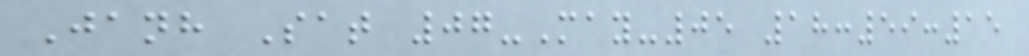Janh Sat 07-May-05 18:59:15
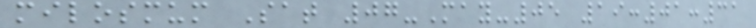milosmum Sat 07-May-05 19:01:31
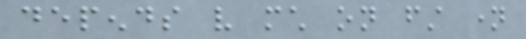depends very much on first name
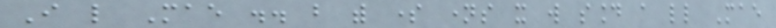I like Mae .. but with some names it will sound a little Mae
